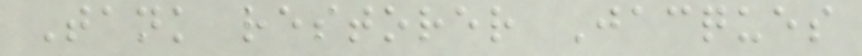Tank restorer Jacques
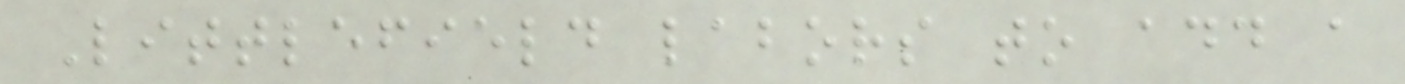Littlefield labors to add a
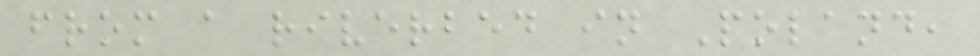from a riverbed in Poland,
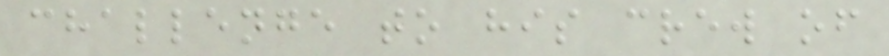challenge to his crew of
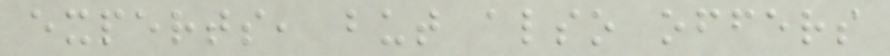experts, but also offers
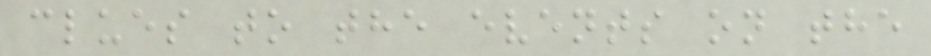clues to the events on the
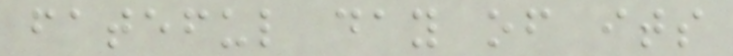fateful day of its
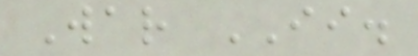War II.
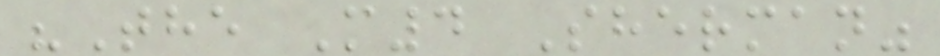"The M4 Sherman"
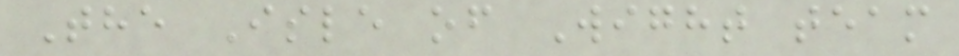The Isle of Wight team
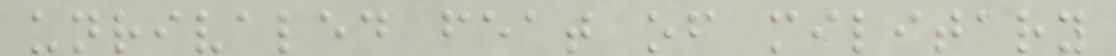unrivaled feat of military
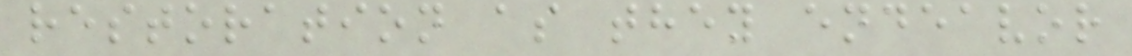restoration as they endeavor
